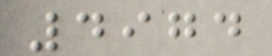4974
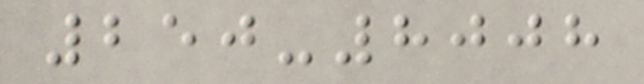250-8008
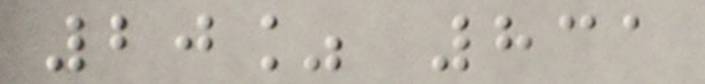20% 831
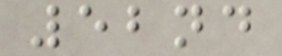52nd
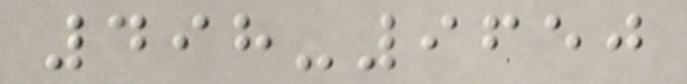498-9650
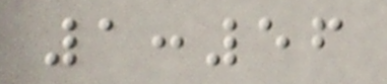1:56
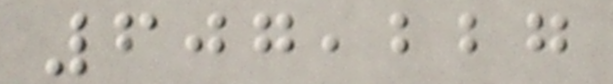607,227
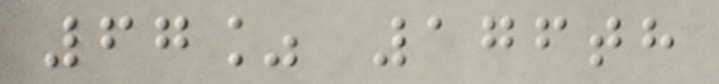67% 176th
